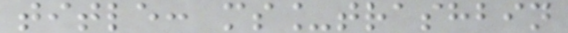title: ms_trashbin
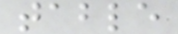table
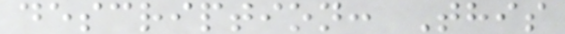description: This
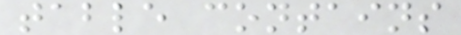table contains
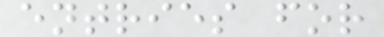entries for
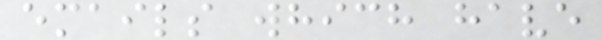emails which have
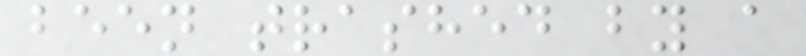been trashed by a
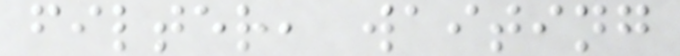filter, waiting
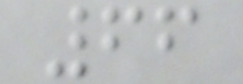66
